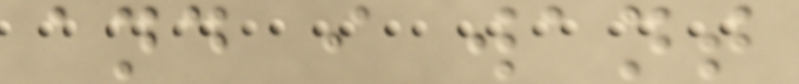and i want
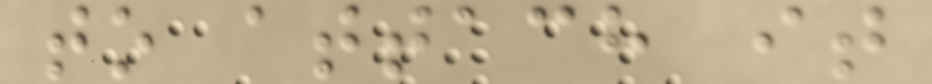to attach it
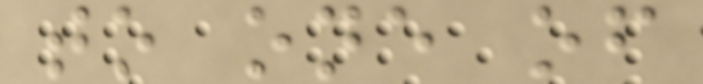to one of
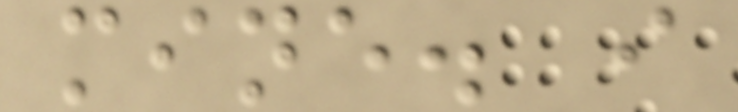mine. i
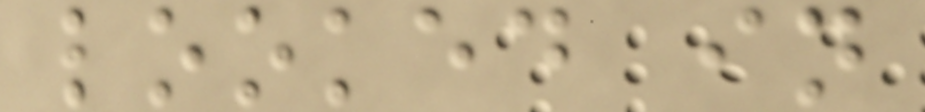looked in
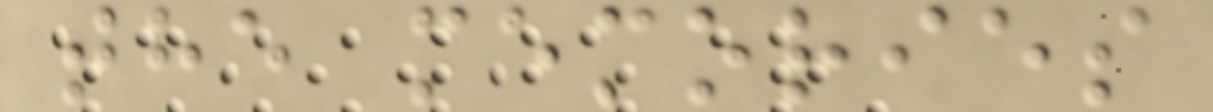the memories
